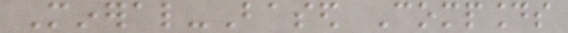Mineral-Based Compounds
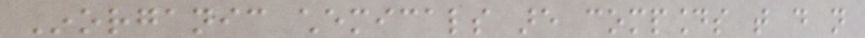Inorganic chemicals are compounds that do not
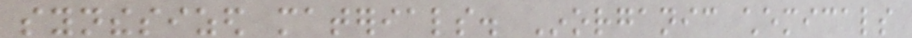synthesized materials. Inorganic chemicals
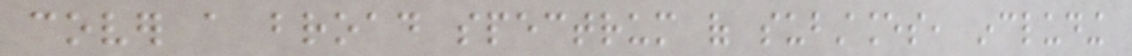cover a broad spectrum of substances, including
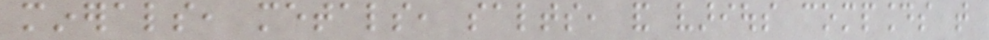minerals, metals, salts, and various compounds that
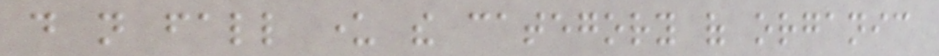do not fall under the category of organic
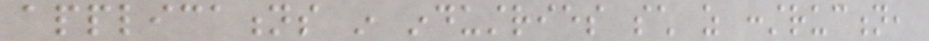applications in industries such as construction,
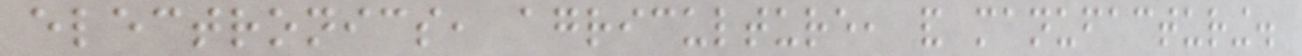electronics, agriculture, and manufacturing.
